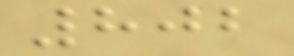802
